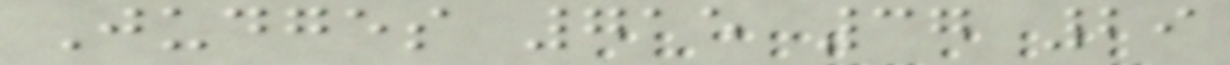Judges 715 37 29
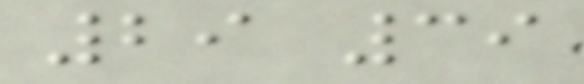29 39
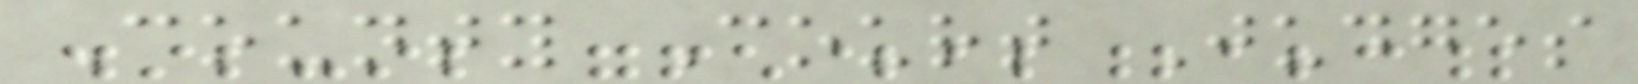County Court Judges
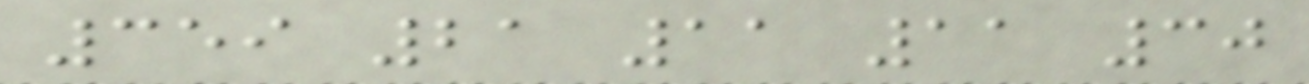359 21 11 11 30
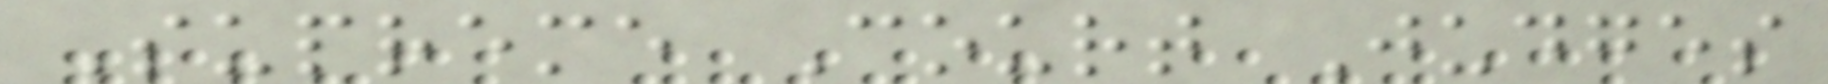Supreme Court Judges
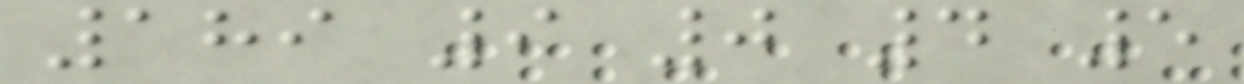189 9 0 4 5
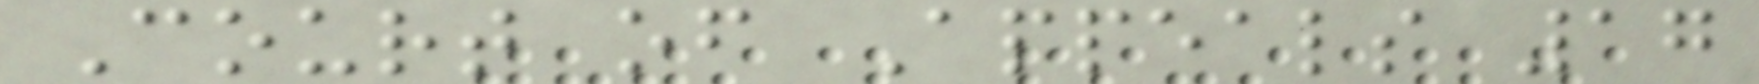Court of Appeals 17
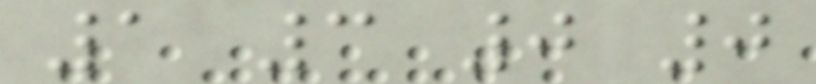1 3 0 0
